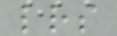lrs
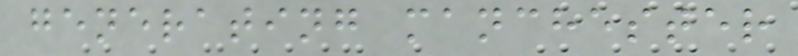generating manchester
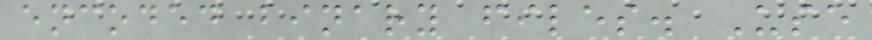encoded binary files. Use
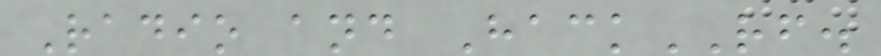Radio and HackRF.
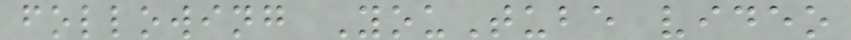following YouTube video
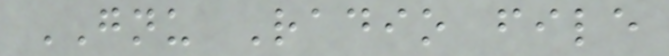GNU Radio file
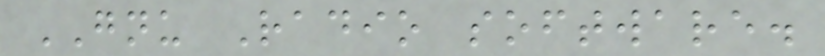GNU Radio software.
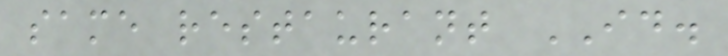same restaurant ID.
